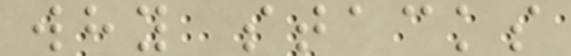why stacks
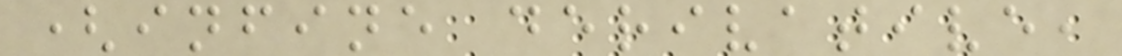(infine derivative,
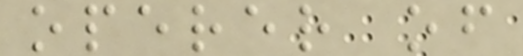operer of
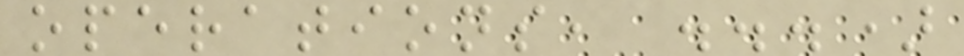operations, ...)
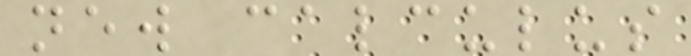new calculus
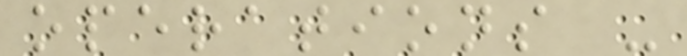operations -
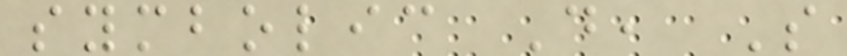symbolic D, S
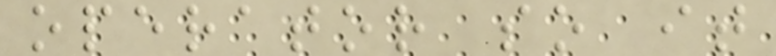operator so it
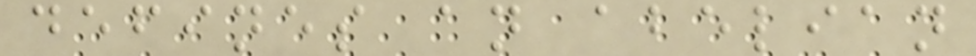defines an abelian
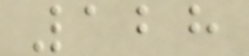128
